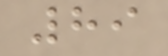89
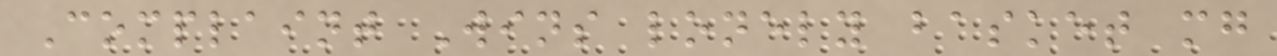Complaint Wins lonely basket mg
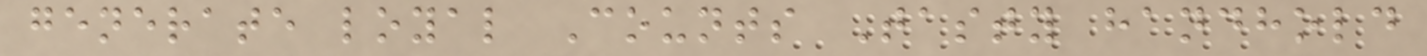generate loyal Counts Tasty handhold
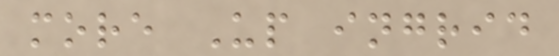more Up ingrid
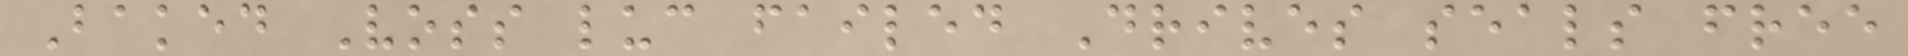Baked Voss luc failed Drives seals free
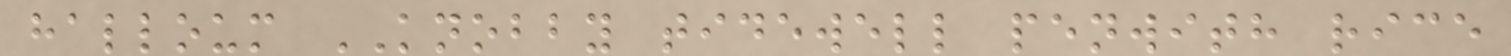halloum KNOBBY tidewell penwith rice
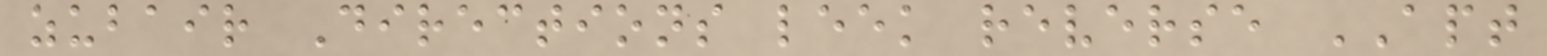zubair Directions leek reverse APT
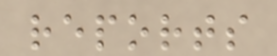reports
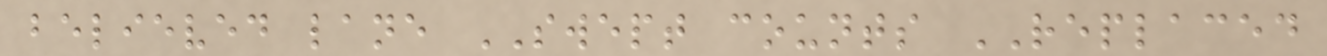believed lane SWEPT counts REPLACED
